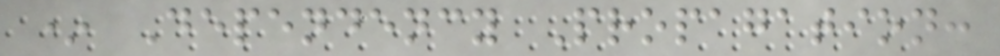* Dependency Propagation:
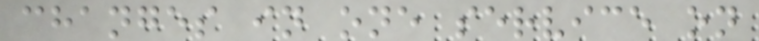changes in one service on
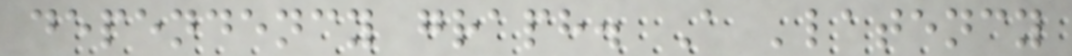dependency graph. A 'latency
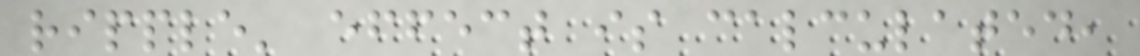ripple' effect is calculated,
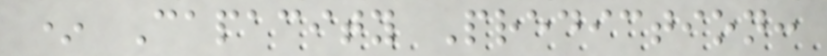* Capacity Prediction:
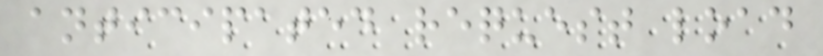anticipated request load
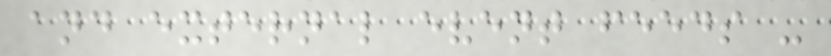and external event feeds -
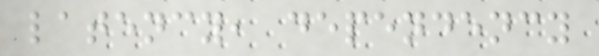latency, dependency
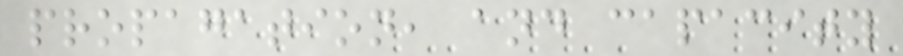propagation, and capacity
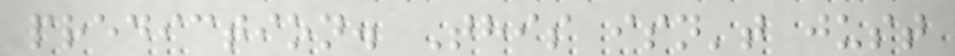prediction. This isn't just
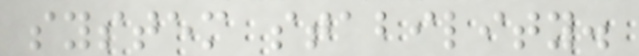system stability.
